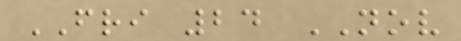FRI 24 NOV
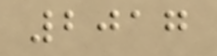2017
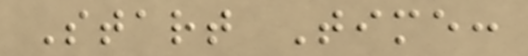Start Time:
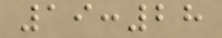19:28
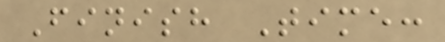Finish Time:
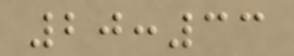20:33
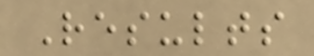Results
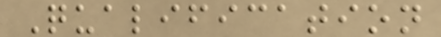Qualification
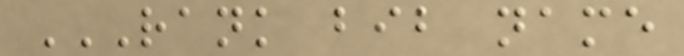RANK BIB NAME
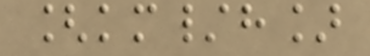[km/h]
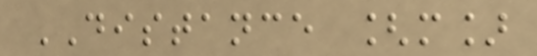DISTANCE [m]
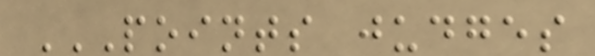POINTS JUDGES
